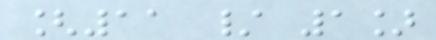[11 / 1]
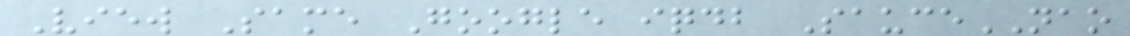View Same Google iqdb SauceNAO
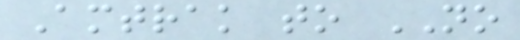Amtrak to NO
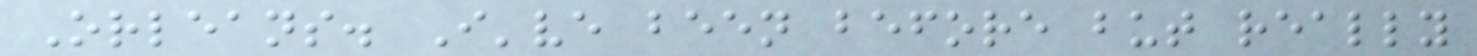Orleans. I've been before but really
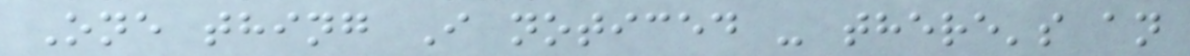One thing I noticed - there's an
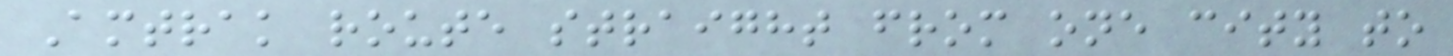Amtrak route straight from one city to
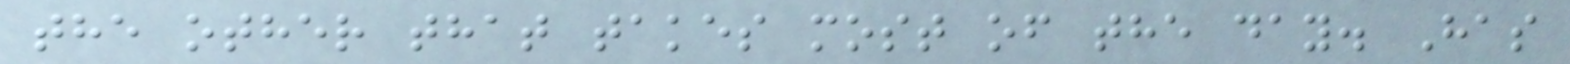the other that takes most of the day. Has
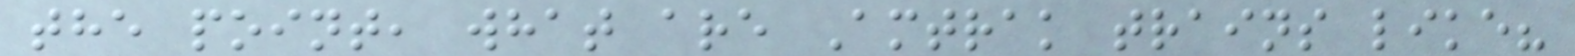the point, what are Amtrak trains like?
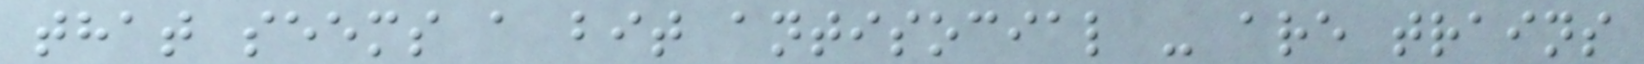that seems a bit antisocial - are trains
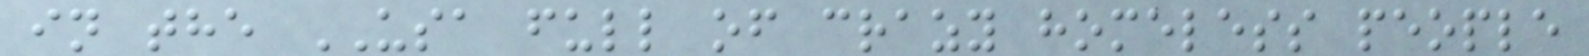in the USA full of crazy homeless people
